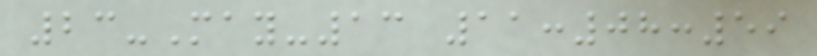23-May-13 11:08:59
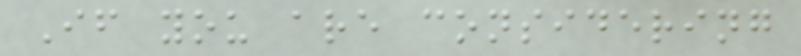If you are considering
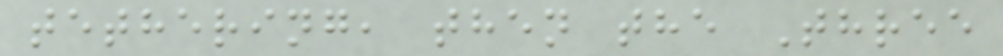tethering, then the Three
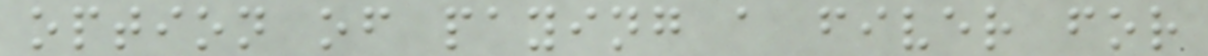option of paying a fiver for
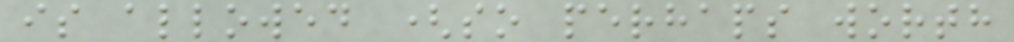is allowed (so perhaps worth
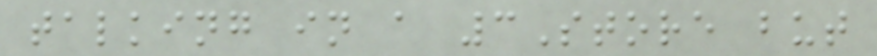talking in a 3Store but
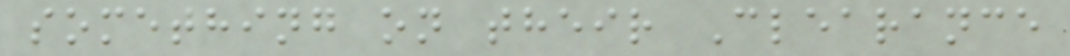something on their Clearance
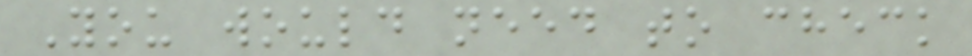You would need to check
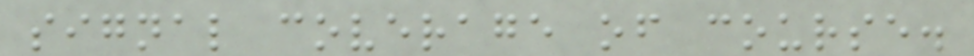signal coverage of course.
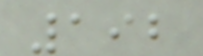192
